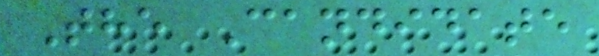The Candidate
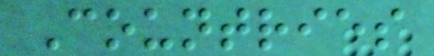Countries
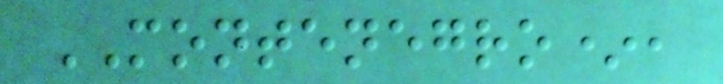MONTENEGRO*,
